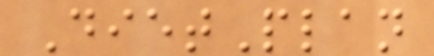DietPlan
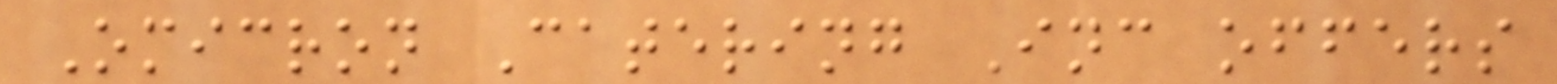Omicron Catering Inc offers
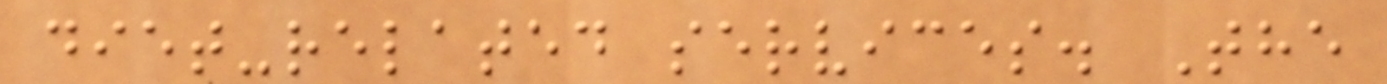diet-related services. The
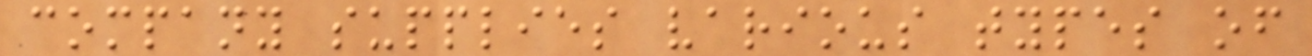company supplies various types of
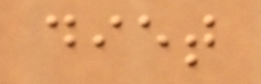diet
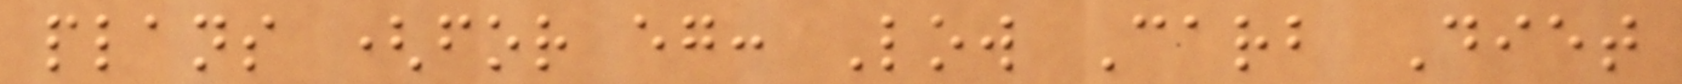plans (for eg: Low Carb Diet
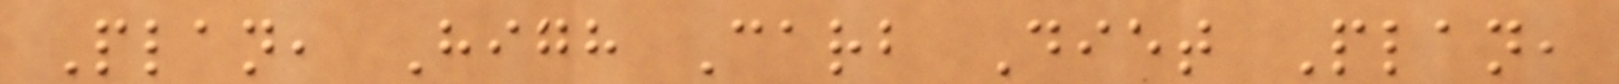Plan, High Carb Diet Plan,
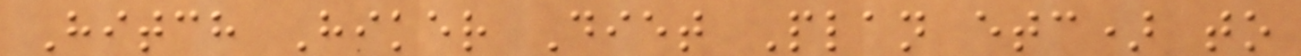Hitch Hiker Diet Plan etc) to
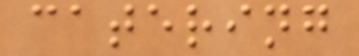catering
